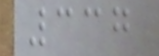337
